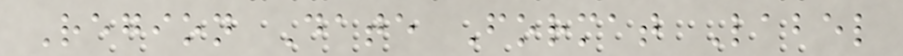Region Date Format Label
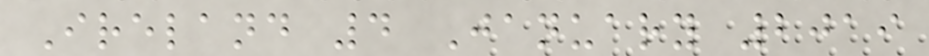Ireland 4 January 2019
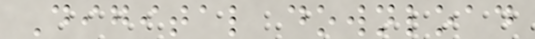Digital download
